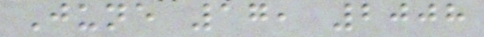June 17, 2008
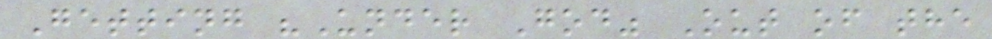Getting "Under God" Out of the
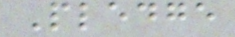Pledge
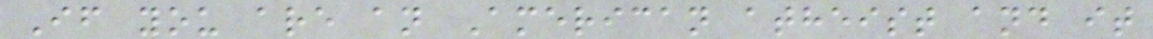If you are an American atheist and it
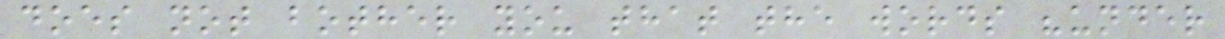does not bother you that the words "under
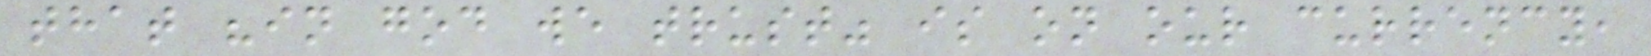that "in god we trust" is on our currency,
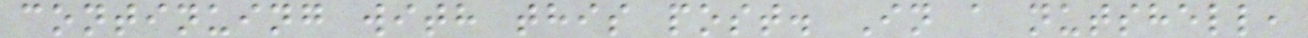continuing with this post. In a nutshell,
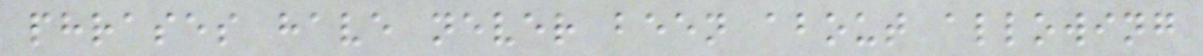phrases have never been about allowing
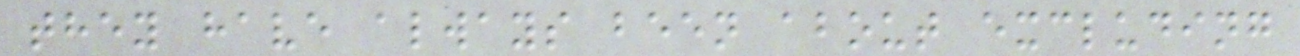they have always been about excluding
